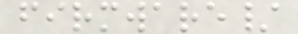firmware/
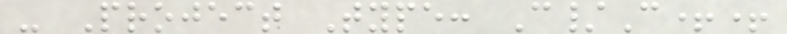- Project Type: C/C++
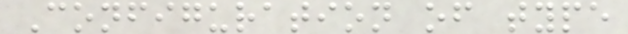Configuration of type
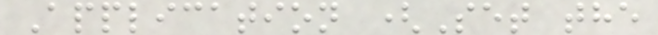Application (Set the
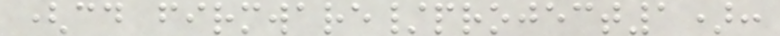(cd firmware/project1):
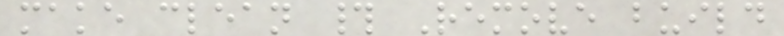make clean # Remove build
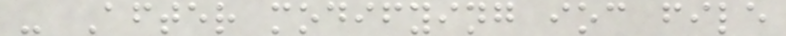- After modifying ioc file
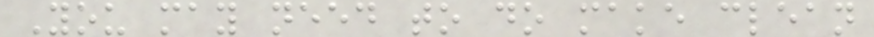You may need to do make clean
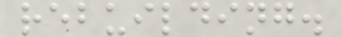rebuilding.
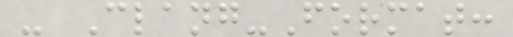- Clang-Format:
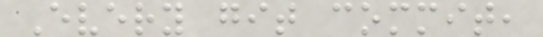Every git commit,
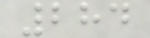284
